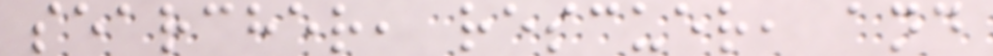searcher, rescuer, and
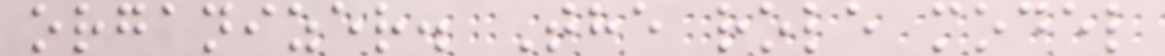organizer. The role model
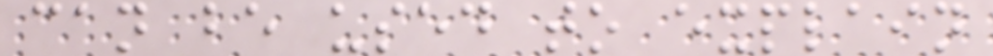can be used to explain
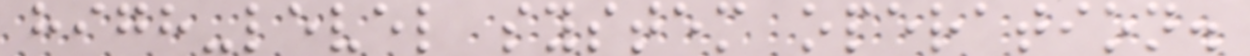high-level system operation.
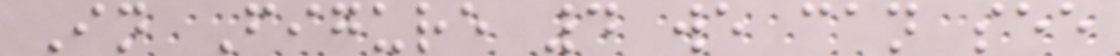In Figure 4 we can see
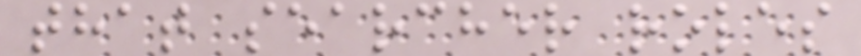that searcher roles
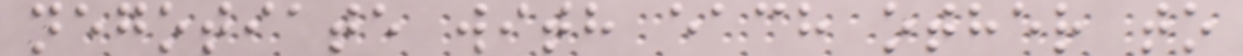negotiate with each other to
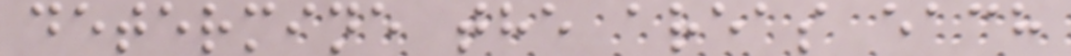determine the areas each
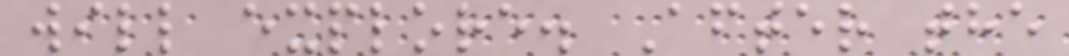will explore. After the
